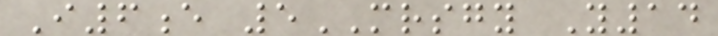I6e 5MRSGY Y14
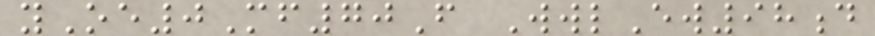yOe0Mf70F WwlEw98d
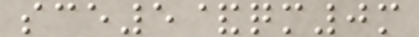sce5&qm0m
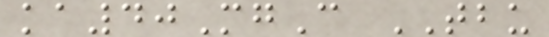ka40MgC TBU
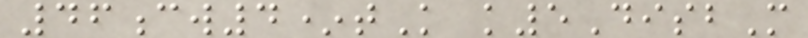46cw4*tK k5DisbM
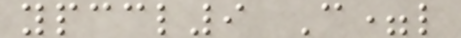ypccl9 C=l
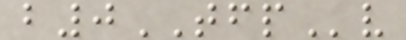b0TFPv
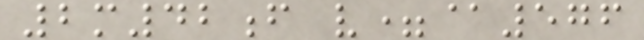2m42f v=@576
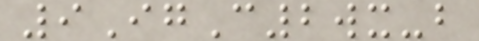9IgC2wx-b
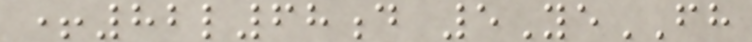+82l68d 5YeFH
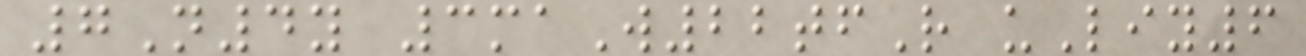7N4y 3maW22tfR uLiy6
